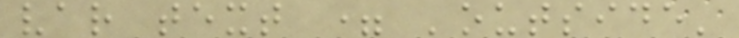var text = 'outside'
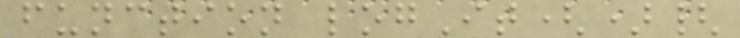function logIt(){
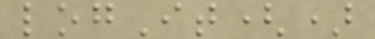logIt()
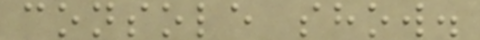console show.
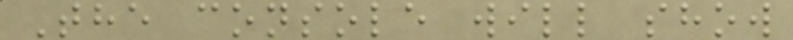The console will show
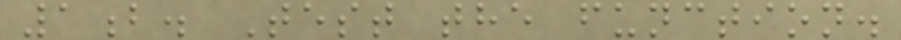1b. Test the function.
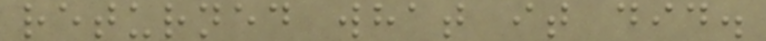returned what it did.
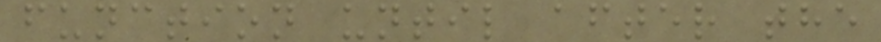function until after the
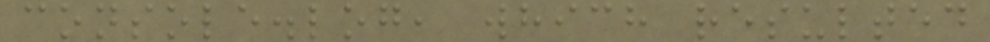console.log, which resulted
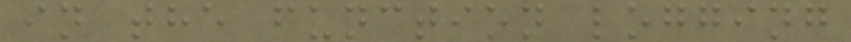in the function logging
